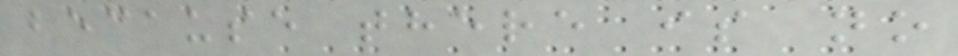because there is no
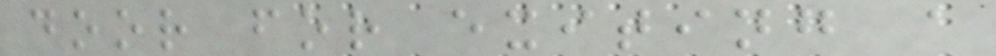door for exiting a
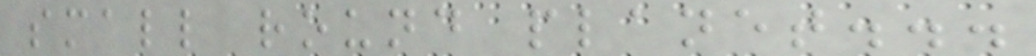small round planet...
